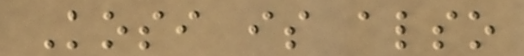Kosi is also
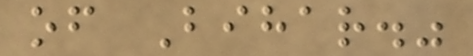of Bihar."
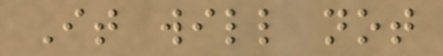It will not
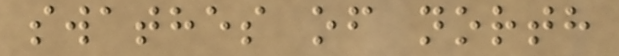swathes of north
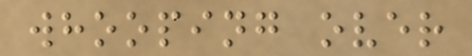whooping over
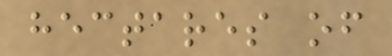hectares of
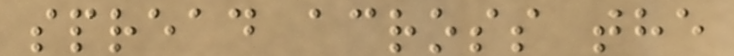spread across the
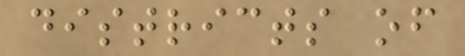districts of
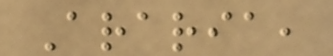Araria,
